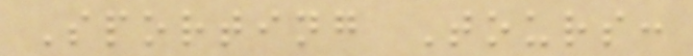Sporting Tours:
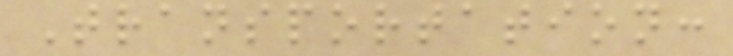Transportation:
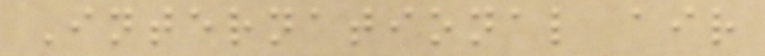International air
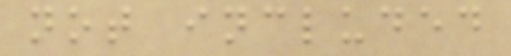not included
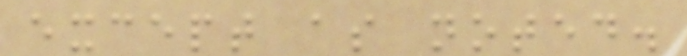except as noted.
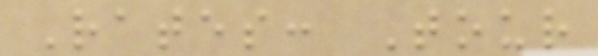Rates: Tour
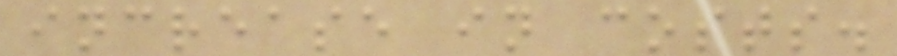increase in costs.
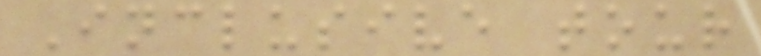Inclusive tour
